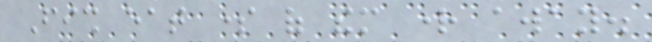Fish eat some of them right away.
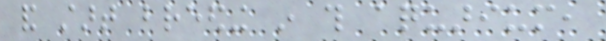and start breeding in this aquarium,
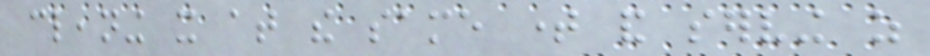cleaning it at the same time and serving as
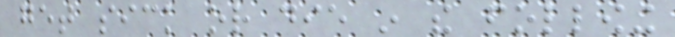get sick or die in the following
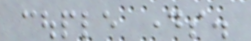couple days.
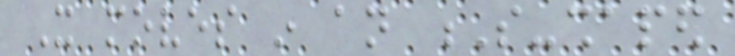It moves in an S-shaped
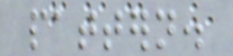pattern.
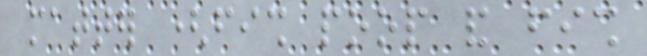matter (fish poop and fish
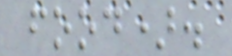food).
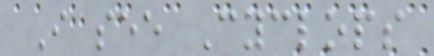I see Cyclops
